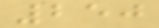250
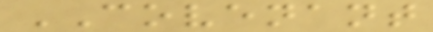COVENANT
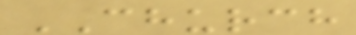CHURCH
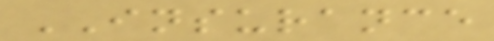INSURANCE
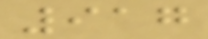917
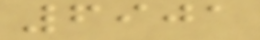6901
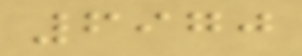6970
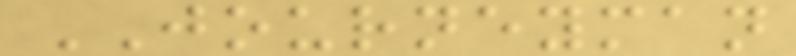JOURNEYMAN
